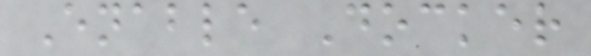Enable Docker
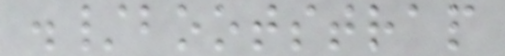./bootstrap
